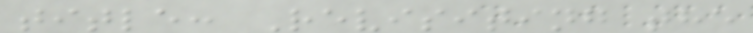title: Revisiting the
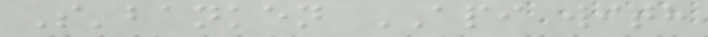S'banken API with
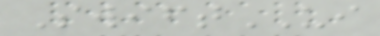SwiftUI
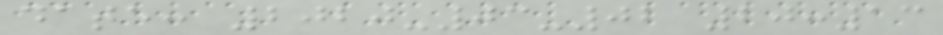date: 2020-03-02 20:13
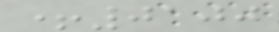+0100
